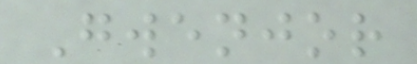Gwenjor
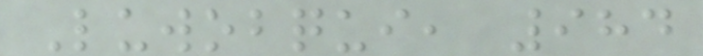Luwobqui, 984
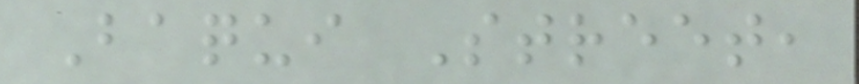Baqui Street,
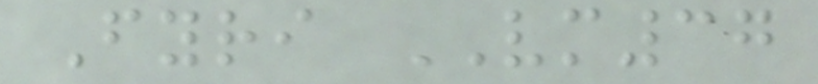Fyri VM37
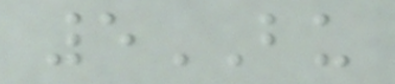5BU
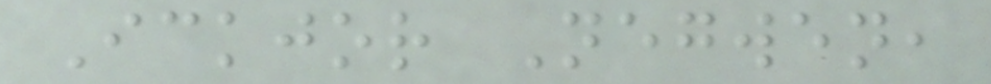Ickjor Negwen,
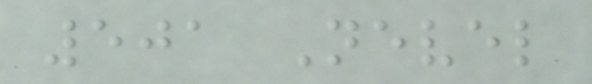501 Nevel
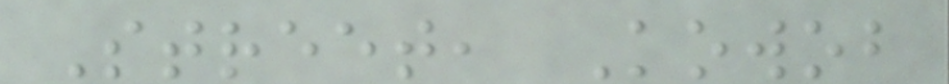Street, Kowob
